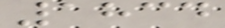1834
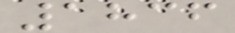1836
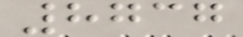8737
